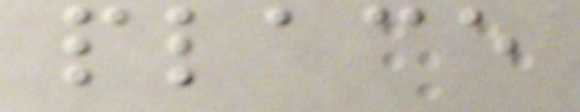place
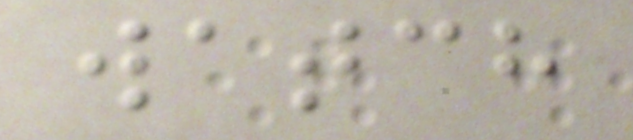watch
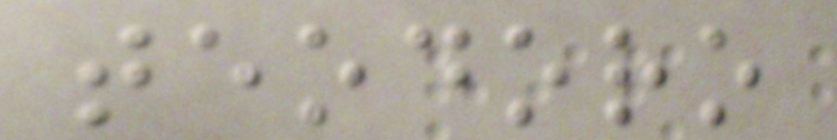teodoro
